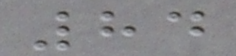84
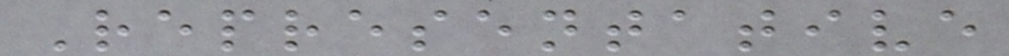Representative
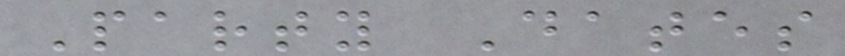Party Dates
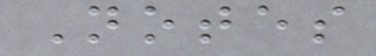Notes
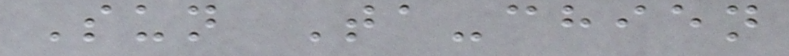Sun Ta-chien
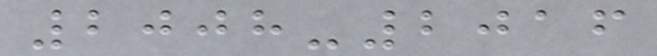2008-2016
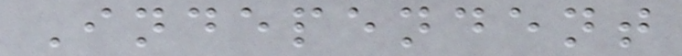Independent
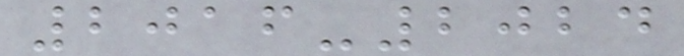2016-2024
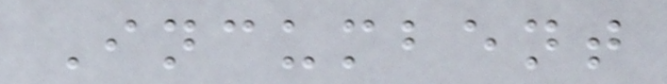Incumbent
